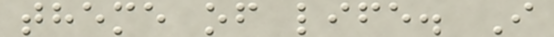theme of life. I
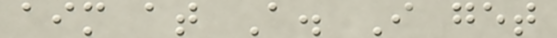aim at A. I get
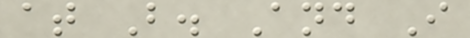at B. And I
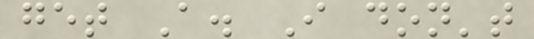get A. I don't
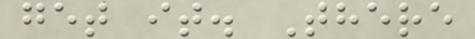get it. There
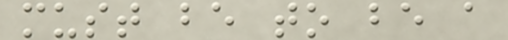must be to be a
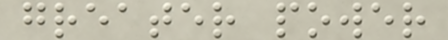greater power
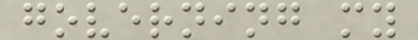governing my
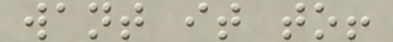want it to!
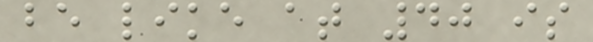be like at 40 is
